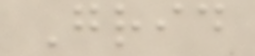Grid
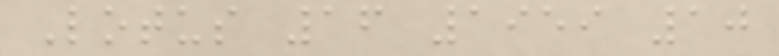Lotus 16 1959 10
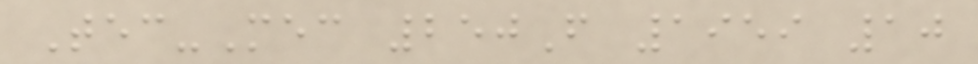Tec-Mec 250F 1959 10
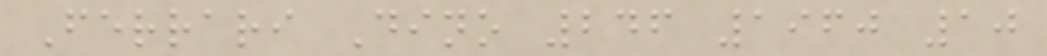Ferrari Dino 246 1960 10
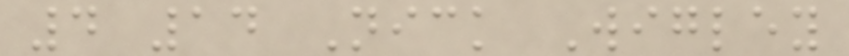4 14 Nick Wigley
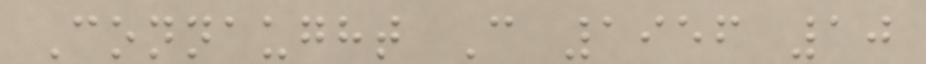Connaught C 1956 10
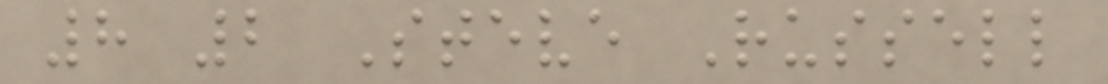8 2 Steve Russell
